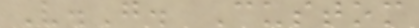V.G. Custom
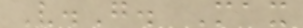V.G. Max
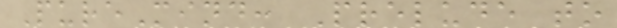PureMind: Prelude to
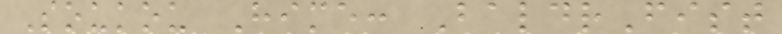Soukou Hime: BaldrFist
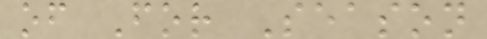of For Season
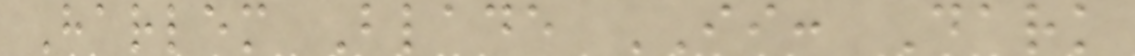Harlem Blade II: Dark
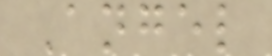Angel
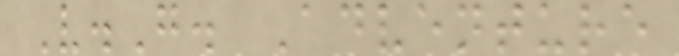V.G. Adventure
